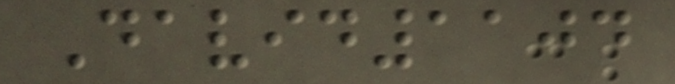David1104
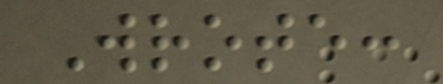Wrote:
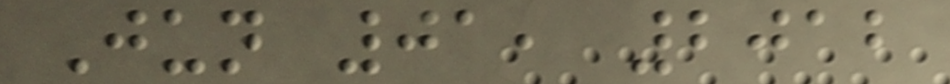Jun 01, 2012
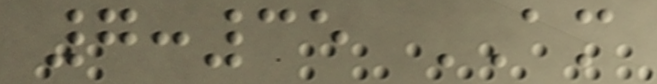7:35 AM
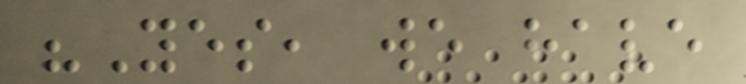"Yes, we have
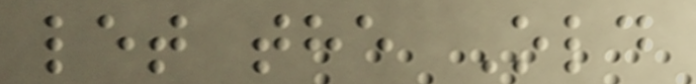let the Old
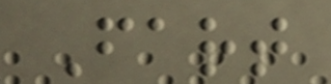Fart
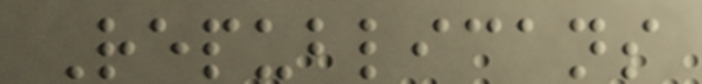Republicans
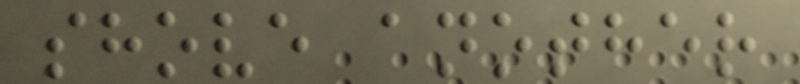shove another
